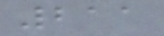211
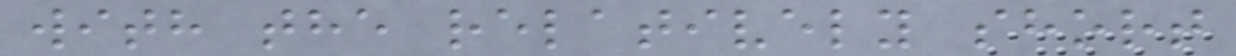with the relatively short
